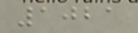1021
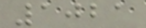1021
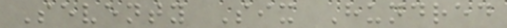Seventy Six Hundred
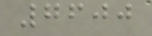7600
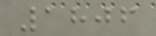1806
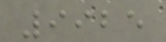9925
